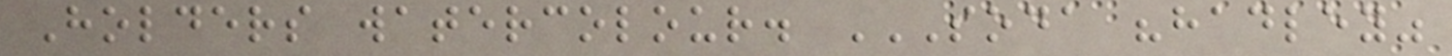Holders watercolour. SODA "HADLEY"
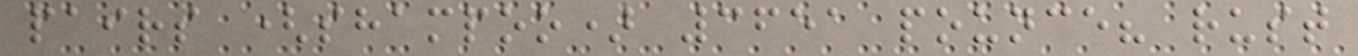pairs (shampoo) 3651 pounce? rust
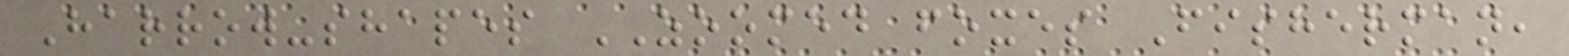Harrow-shapes ZOOMED foxes Fisherman,
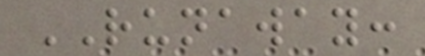RUNAWAY:
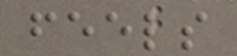feels
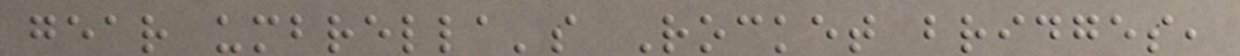gear umbrella's Rocket bridges,
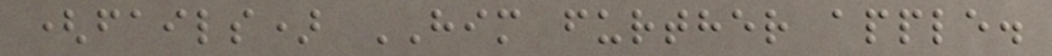(fails) HIM further apple.
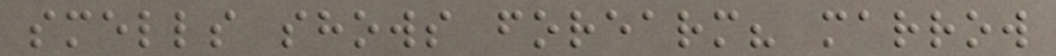smells shows forearm? marrow
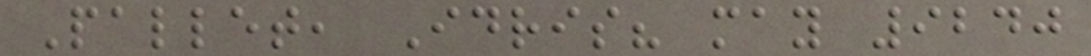Pallet, Idris? may 9240
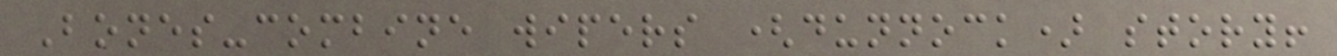Bones-combine wipers (dunnock) story!
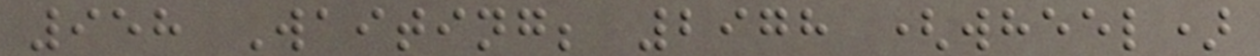958 Waiting; 2978 (wheel)
